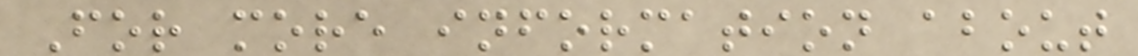For more information about
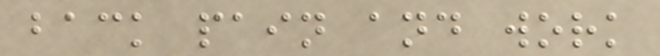back pain and work
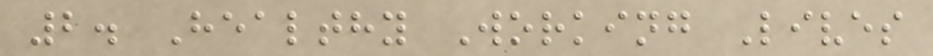2. Healthy Working Lives
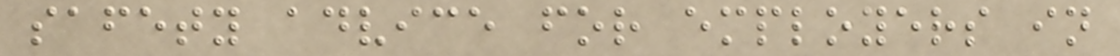safety advice for employers in
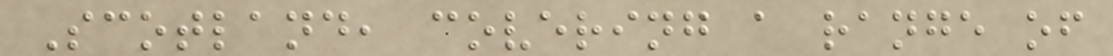Scotland, covering a range of
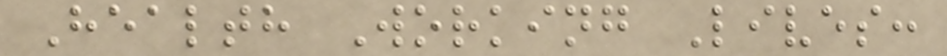Health Working Lives:
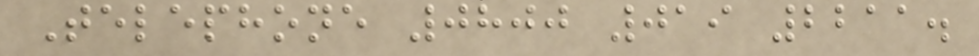Telephone 0800 019 2211.
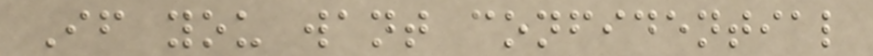If you want confidential
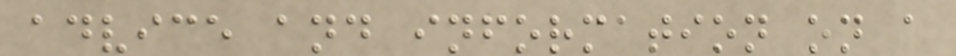advice and information on a
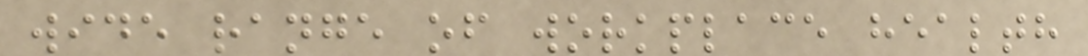wide range of workplace health
